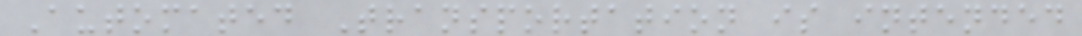Automated Transportation is intended
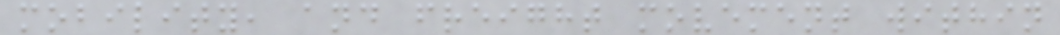mobility, and freight movement within
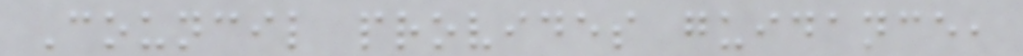Council provides guidance,
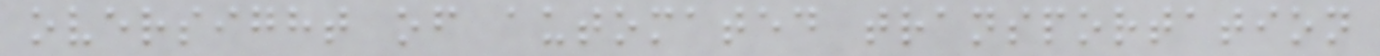oversight of automated transportation
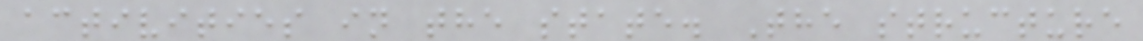activities in the state. The structure
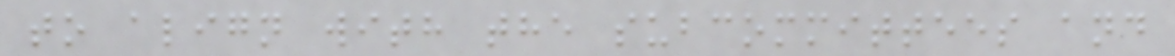to align with the subcommittees and
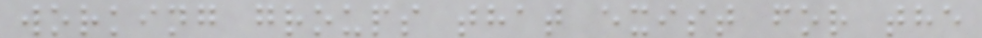working groups that exist for the
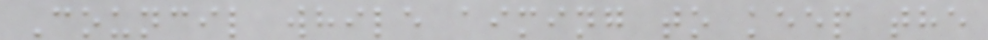Council while aiming to keep the
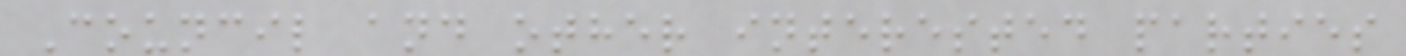Council and other interested parties
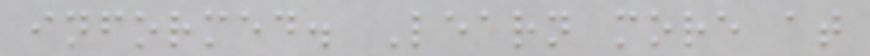informed. Learn more at
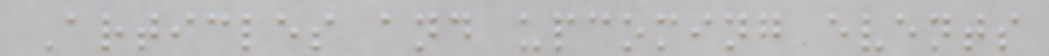Articles and upcoming events
